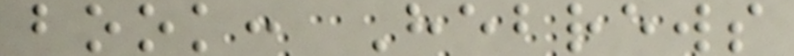book: Hebrews
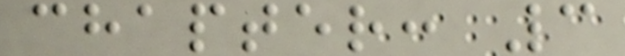chapter: 3
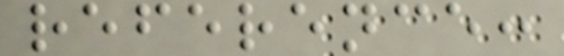reference:
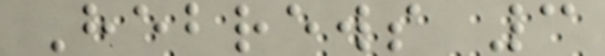Hebrews 3
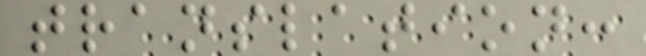translation:
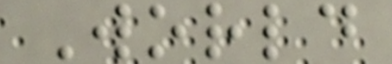World
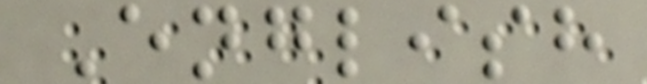English
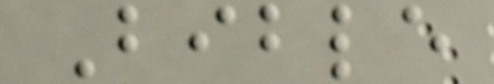Bible
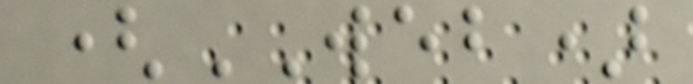(WEB)
